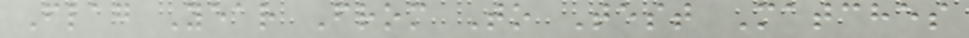Flag Year From To Test Matches
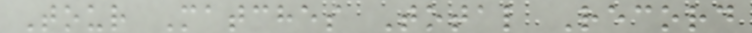Tour Matches Total Record
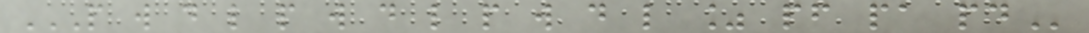P W D L P W D L P W D L % PF PA PD
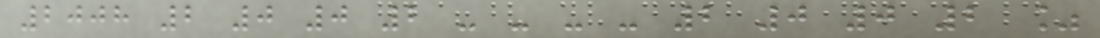2008 2 0 0 2 - - - - 2 0 0 2 %
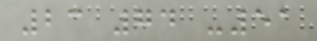23 74 -51
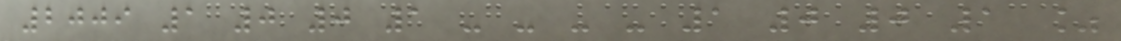2009 1 0 0 1 - - - - 1 0 0 1 %
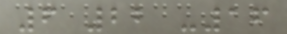6 22 -16
